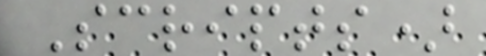Scripts)
